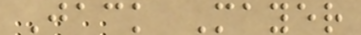Jack Mayer
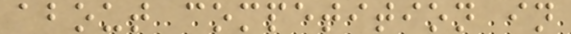about competition in
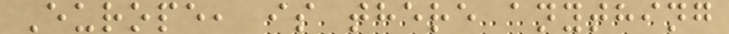Europe, is there anything
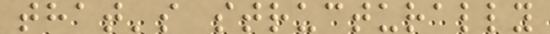that's structurally
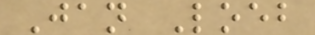Jan Loeb
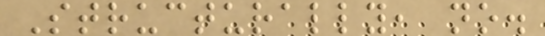Structurally, no.
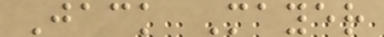Jack Mayer
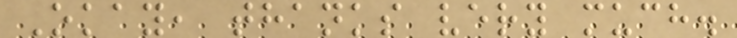Okay, thanks very much.
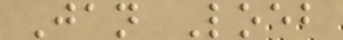Jan Loeb
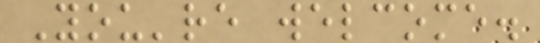You're welcome.
